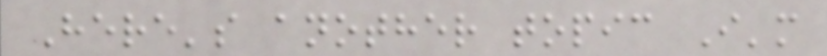Here's another topic I'm
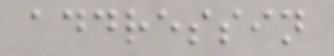addressin
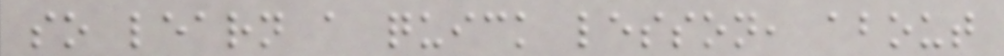so learn a quick lesson, about
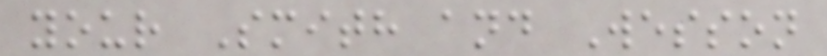your Smith and Wesson
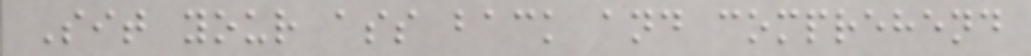Sit your ass back and comprehend
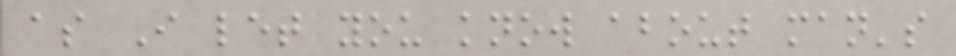as I let you know about man's
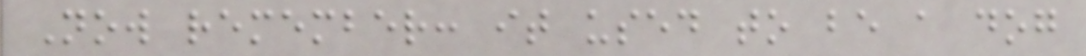Now remember: it used to be a dog
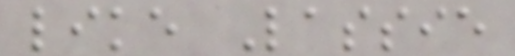like Lassie
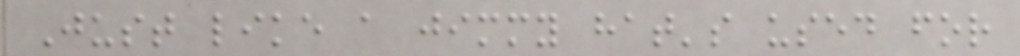Just like a jimmy hat's used for
